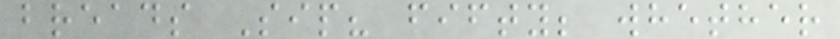breads Sip? fifty; whether
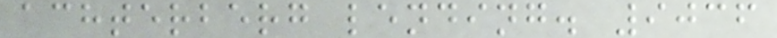achterberg lending. 9036
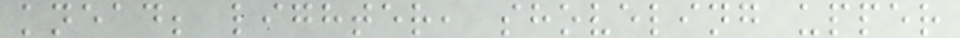knead; lighter, shoveling upper
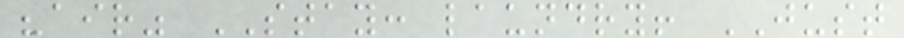"air" STAY: laundry! JUST
